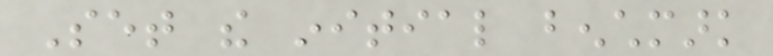Set the initial benchmark
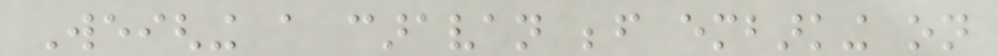Weighing a caravan before embarking on
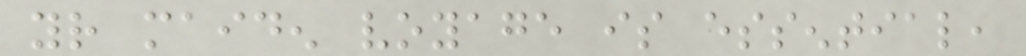your maiden voyage is essential,
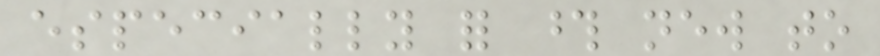especially for those new to
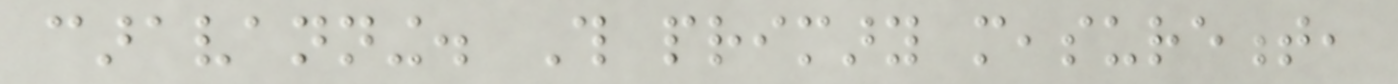caravanning. This primary measurement,
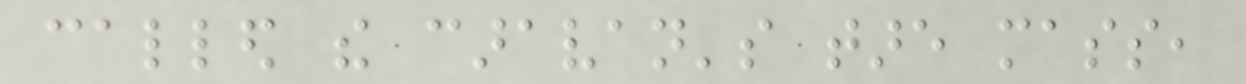called the caravan's tare mass,
